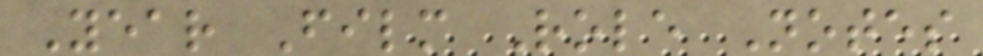Year Film Role Notes
